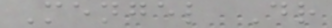Mengel Dr
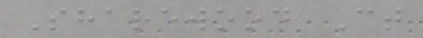Sharewood Ct
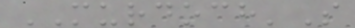MURDOCH'S
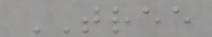TREE
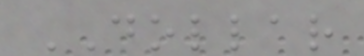DOLLAR
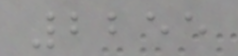2255
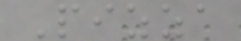Pizza
